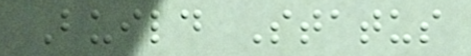Build Status
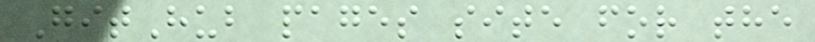GitHub pages site for the
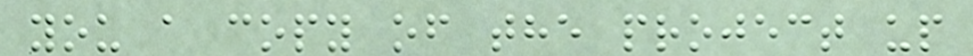you a copy of the project up
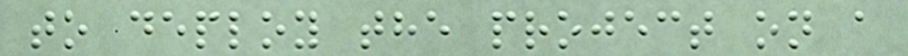to deploy the project on a
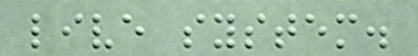live system.
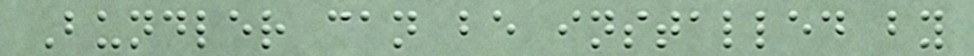Bundler can be installed by
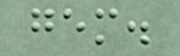gem.
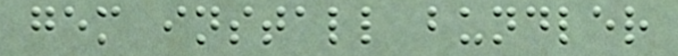gem install bundler
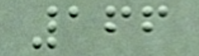166
